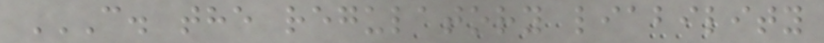C. THE REGULATORY LIABILITY
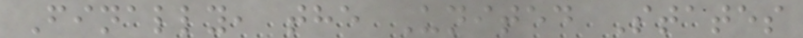Finally, the United States
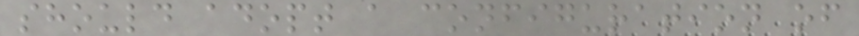should adopt a configuration of
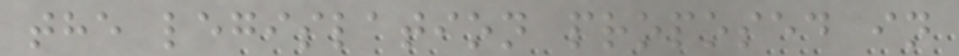the legislation proposed in
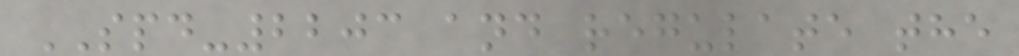SPD-2203 and regulate the
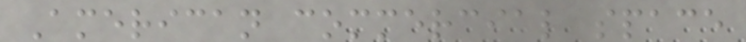American commercial space
